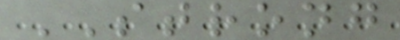STRONG
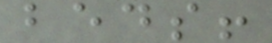beds!
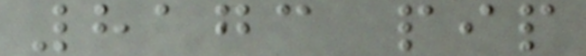8173 pip
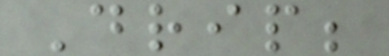Drip;
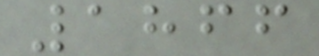1866
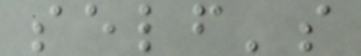self's
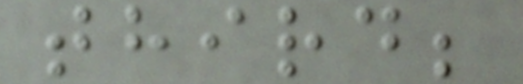third;
